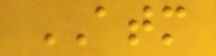ATM
